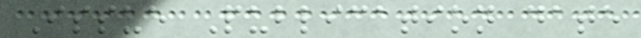Issue Publication date
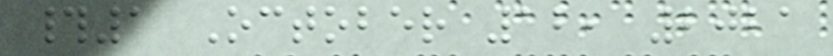#1 October 12, 2021
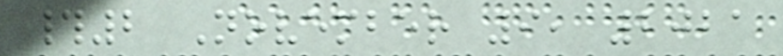#2 November 9, 2021
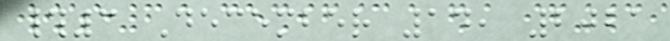#3 December 14, 2021
